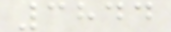3844
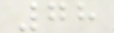78
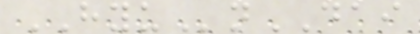HYUnDAI
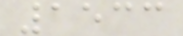1533
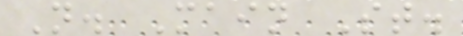N. Main St.
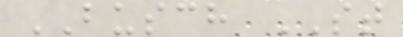BUSCH ST
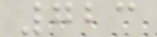723
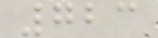723
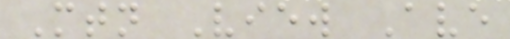Mtn View Ave
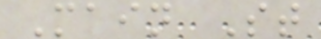Main St
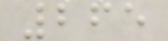265
